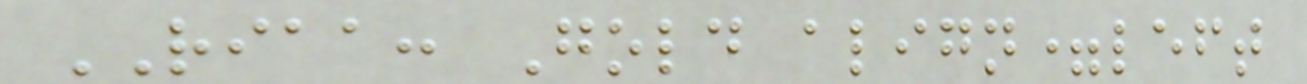RIAA: Gold align=left
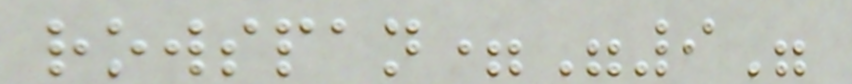rowspan="9"
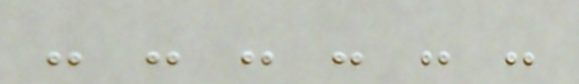- - - - - -
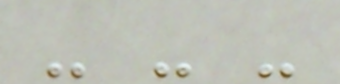- - -
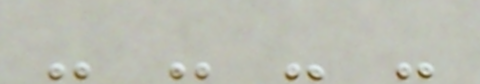- - - -
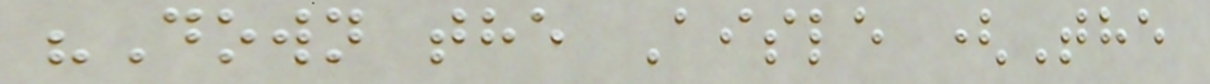"Down the Aisle (The
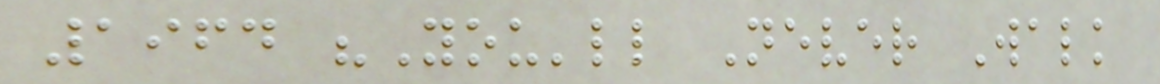1964 "You'll Never Walk
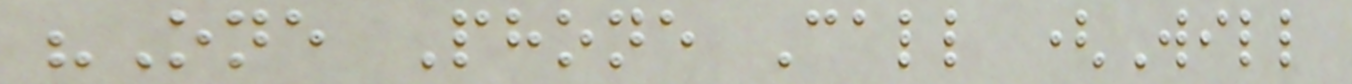"One Phone Call (Will
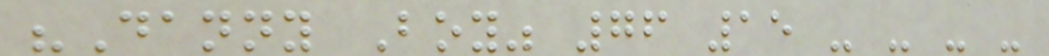"Danny Boy" 76 15 - - - -
